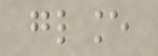glance
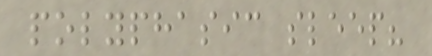polyphasic sleep?
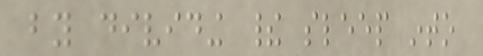by dividing their sleep into
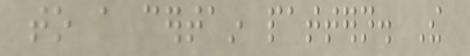to a certain pattern. The
